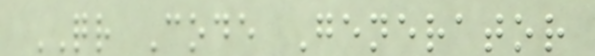QR Code Generator
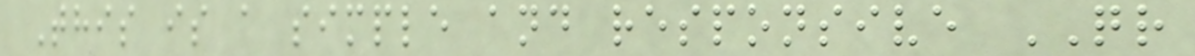This is a simple and responsive QR
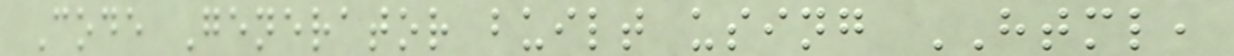Code Generator built using HTML,
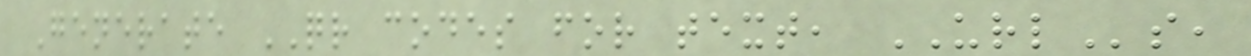Generate QR codes for text, URLs,
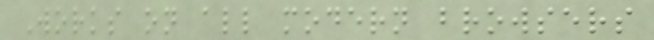Works on all modern browsers
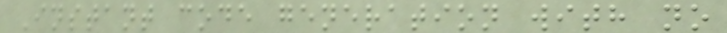Instant code generation with no
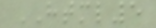HTML5
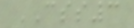CSS3
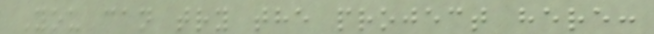You can try the project here:
